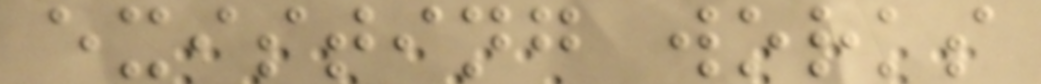existing works
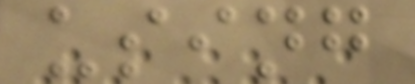using
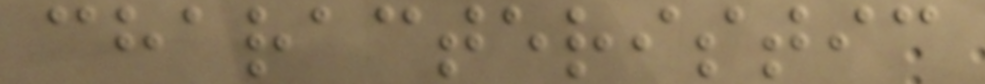characteristic
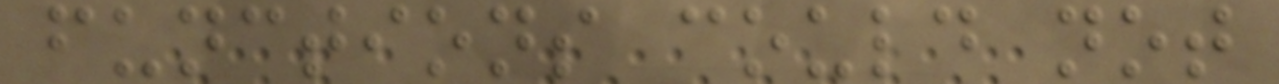functions could not
